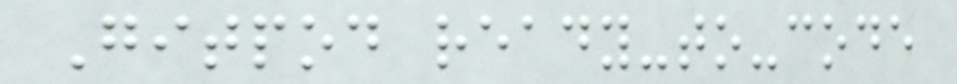Gitpod ready-to-code
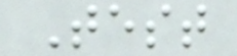Test
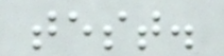test.
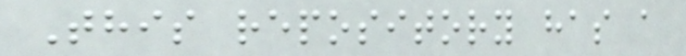This repository has a
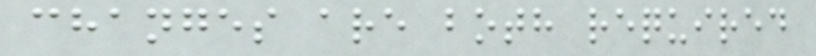changes are both required
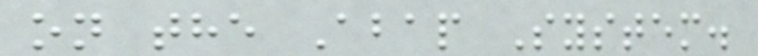on the Abap System.
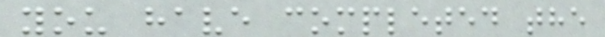you have completed the
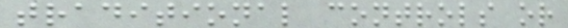traditional controls or
